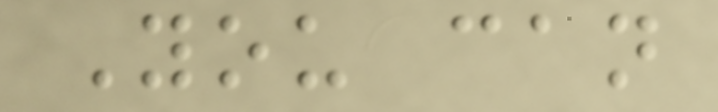You can
